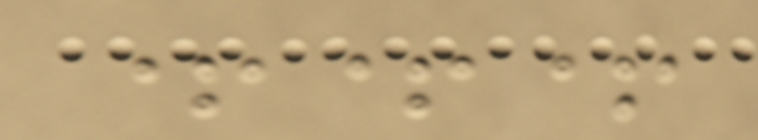+++
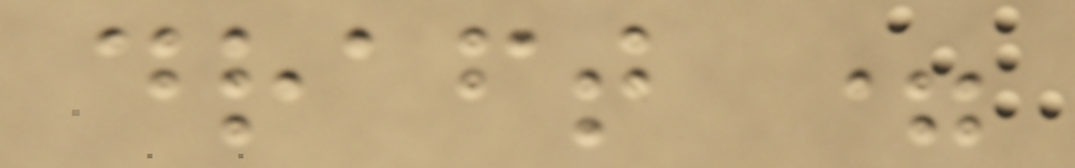draft =
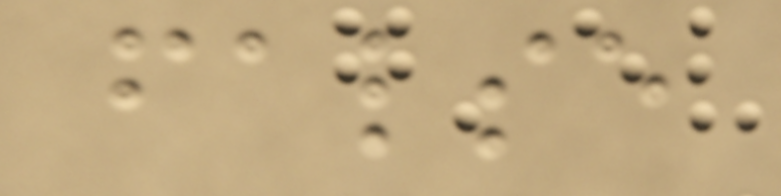false
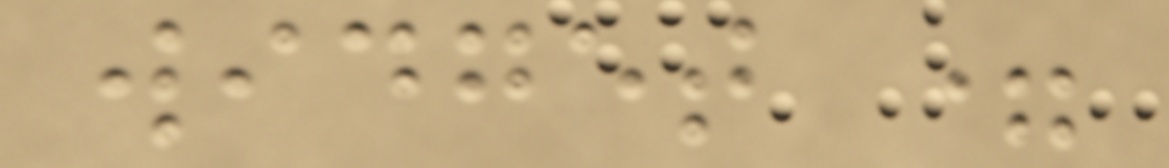widget =
